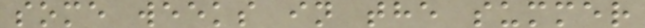some weeks in the summer
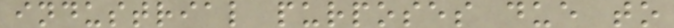industrial purposes due to
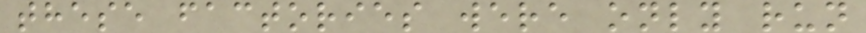these factories were only run
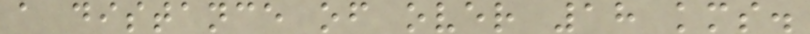a distance of over 18 kms.
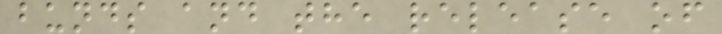bunds and the release of
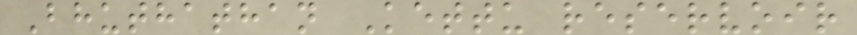Bhuthathan Kettu reservoir
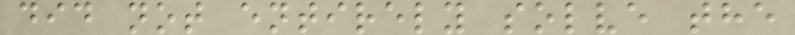did not entirely solve the
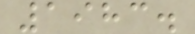1983.
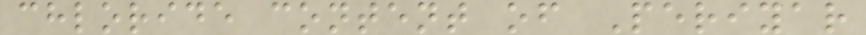chloride content of Periyar
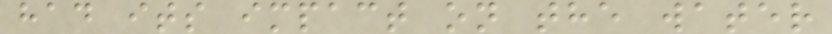had its impact on the water
